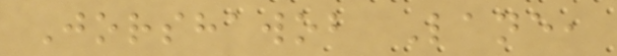Jorshawob Lane,
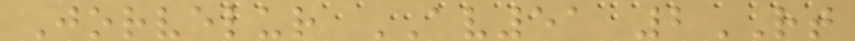Jorvelur AV51 2RT
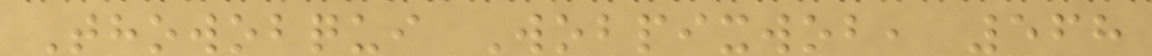Thowobqui Wobpixwob, 568
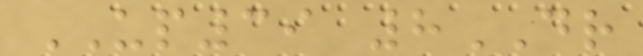UP39 8DR
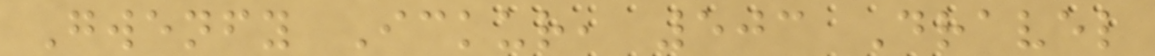Gwenfy Ickur, 503 Dravel
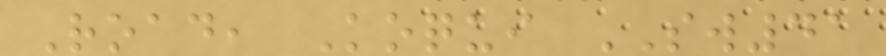Road, Koqui SW41
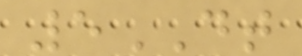5DT
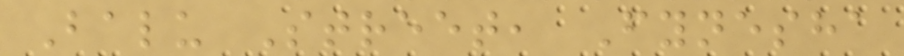Balu Street, Fynesha
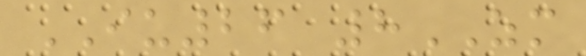IU26 8ZM
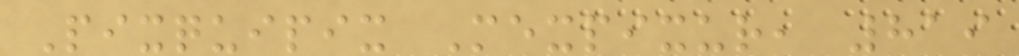Pixquipix Mexpixur, 819
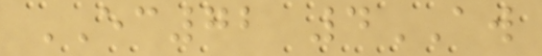EC72 4AW
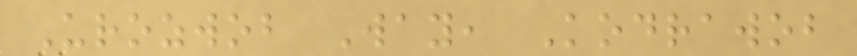Urozwob Way, Kodrawob
